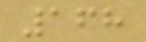168
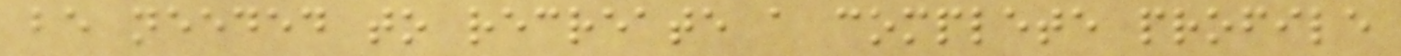be needed to recreate a complete profile
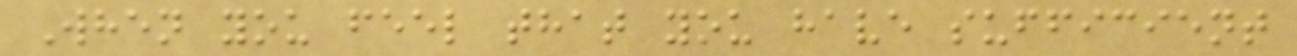When you feel that you have sufficient
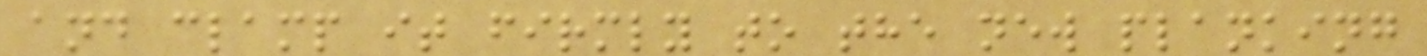and clamp it firmly to the new planking
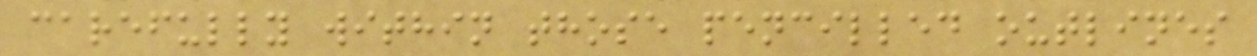carefully within those pencilled outlines
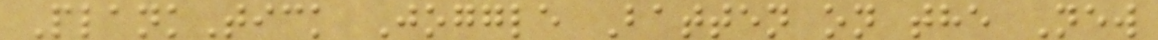PlankTick Joggle Batten on the New
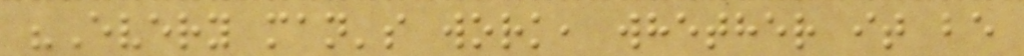"Every man's work, whether it be
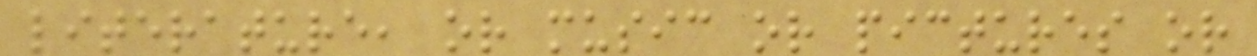literature, or music or pictures or
